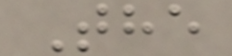The
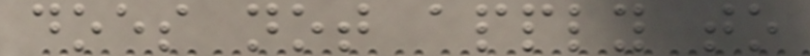does not apply to
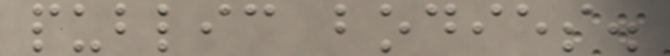public bodies.
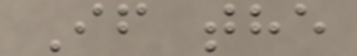If the
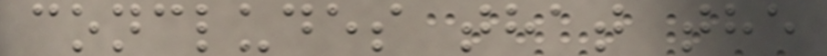concludes that the
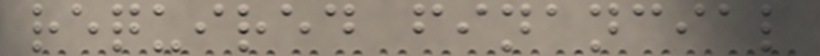required financial
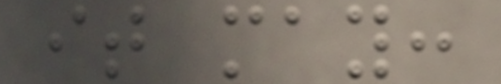it may:
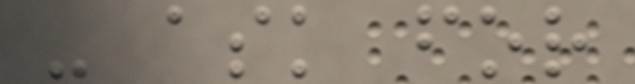- ask for
